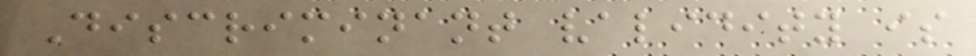Discriminant validity is
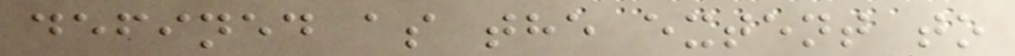defined as the extent to
